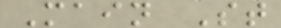Main St
